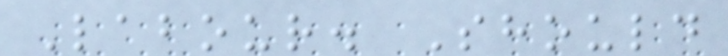Labour. Should
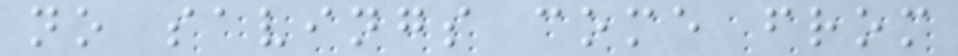no savings come from
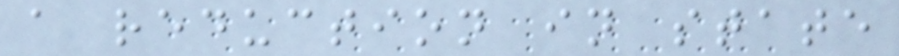a reduction in state
